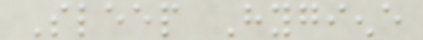Sleep Hygiene
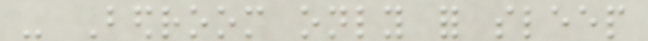- Bedroom only for sleep
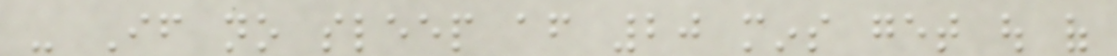- If no sleep after 20 mins get out of
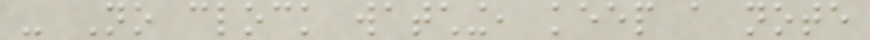- No clock watching, keep a note
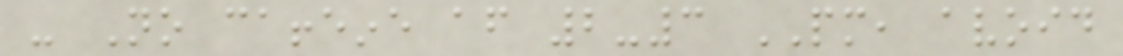- No caffeine after 2-3 PM, avoid
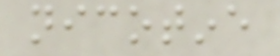nicotine
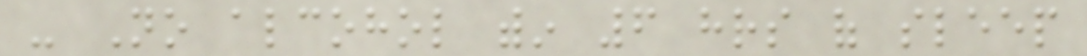- No alcohol within 6 hrs of sleep
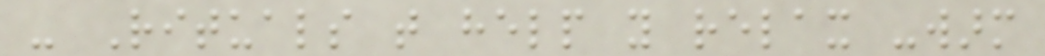- Rituals that help you relax -warm
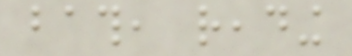bath, reading
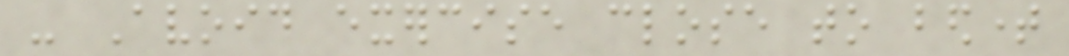- Avoid exercise close to bedtime
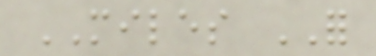MILES FOR
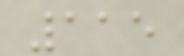115
